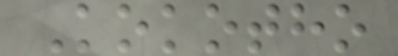Kokotho
